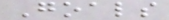Goals
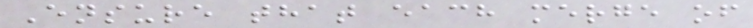Ensure that each merge of
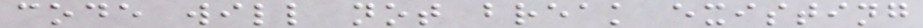code will not break existing
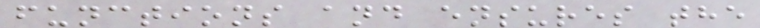functions and ensures the
